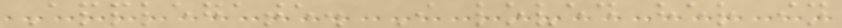Applegate. I loved her in
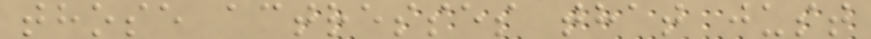those actresses that just
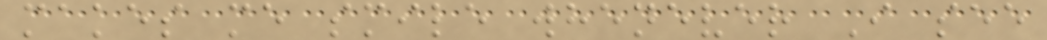makes me smile whenever I see
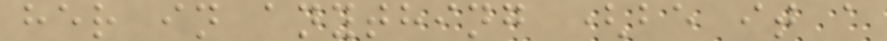her in anything (be it a
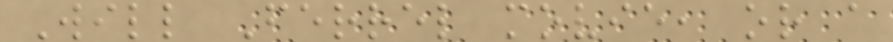Will Ferrel movie, or a
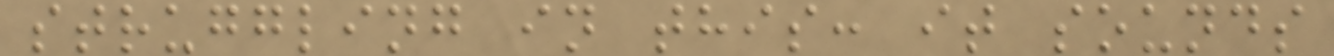struggling in this: it sounds
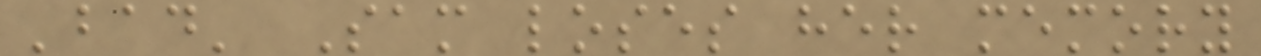'bad' Sam loses her memory
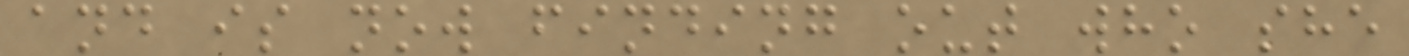and is now finding out who she
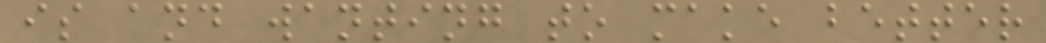is and wanting to make better
